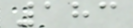183
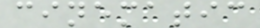cinematic
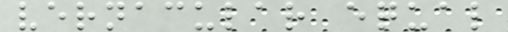vernacular equal
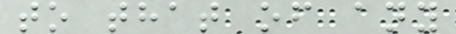to that of any
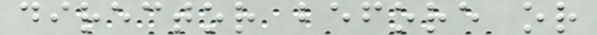director before or
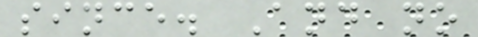since. And no
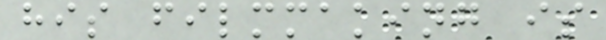his filmmaking is
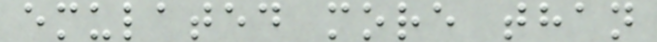emulated more than
